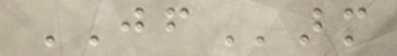JFarm
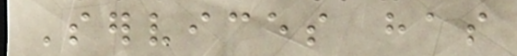Services has
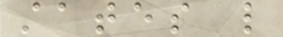states like
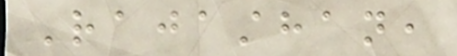Rajasthan,
